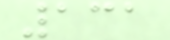131
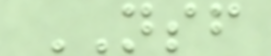NSF
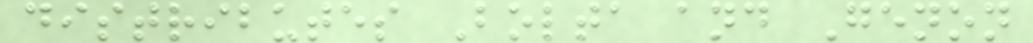distributes Bolta and Genon
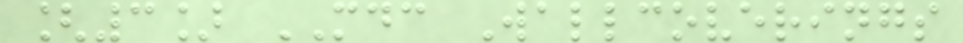[3] MDC Wallcoverings
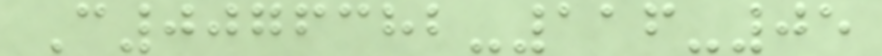C0076382-116-05
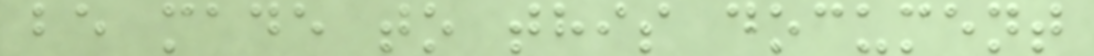be made to this document
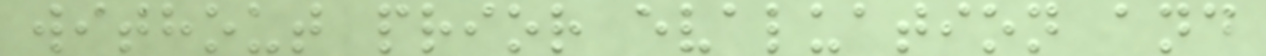without prior evaluation and
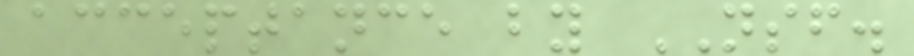acceptance by NSF.
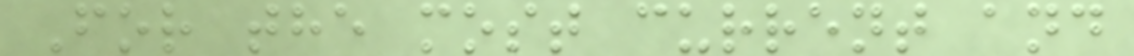For the most current and
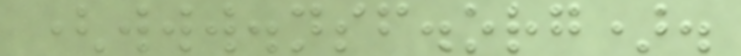(www.nsf.org).
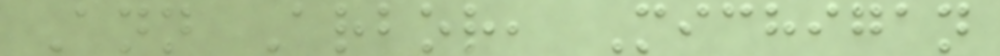Ann Arbor, Michigan
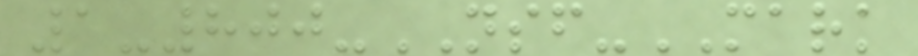1-800-NSF-MARK
